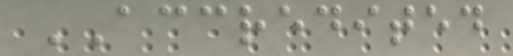ACCREDITED
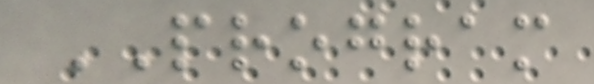PROGRAM
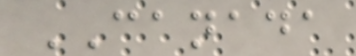CANADA
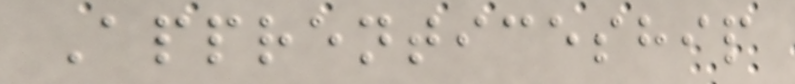Apprenticeship
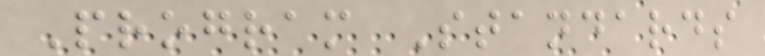Program Standards
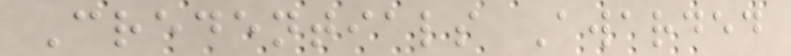Credentials Awarded
